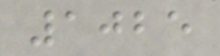1025
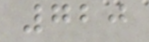720
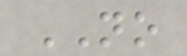NO
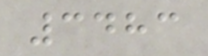3483
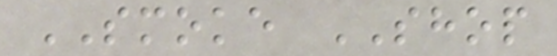SMOKE SHOP
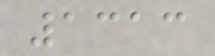1313
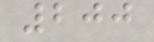200
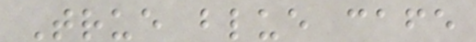True blue cafe
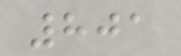801
